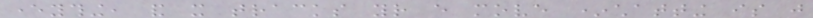everything, and it tracks your every move *chatting is just
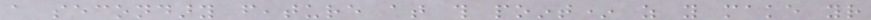a secondary feature at this point* as you make your
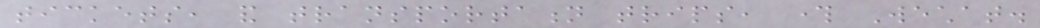tickets, and transportation trips, through Wechat.
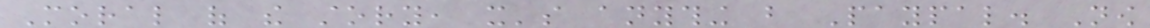Moral of the story, it's anything but Paypal. Now
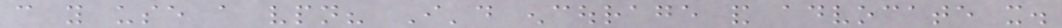can you use a vpn? I'd encourage and advocate it.
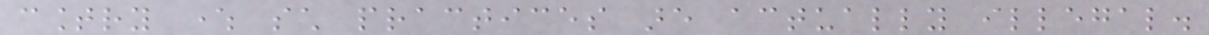country where such practices are actually illegal.
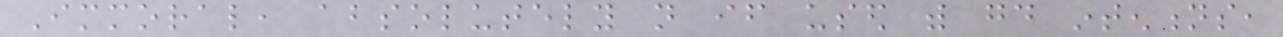Immoral, absolutely not if used with good intentions,
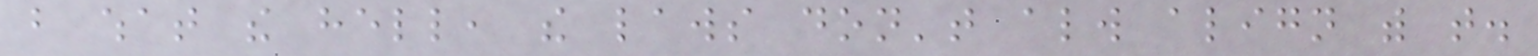but what the hell, the laws don't always align with that.
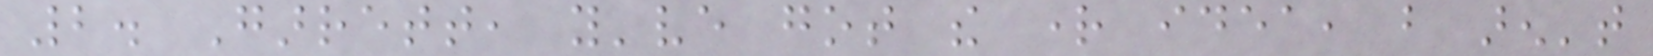2. Garrett, you've got the right idea, but aren't
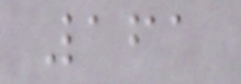161
